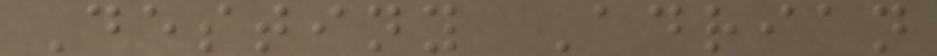Destiny Adrian
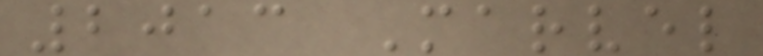2013 Marvel
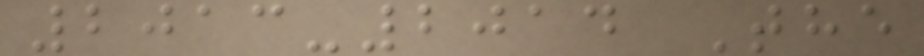2013-2014 The
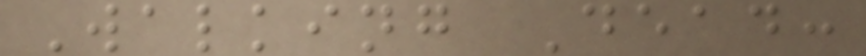Walking Dead:
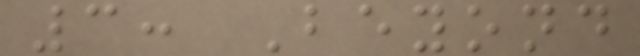3: Beyond
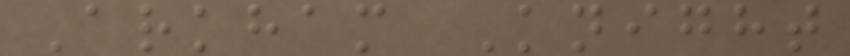Arkham Knight
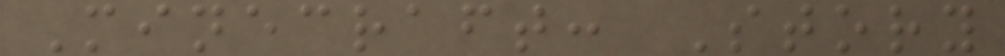Minecraft: Story
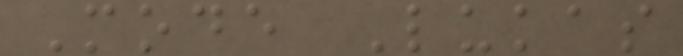Mode Lukas
